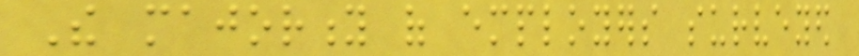The majority of employers surveyed
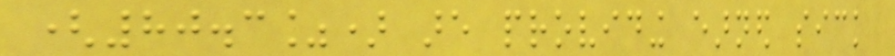(80.3%) are providing earned sick
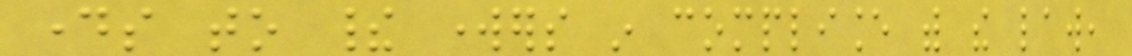days to their workers in compliance with the law,
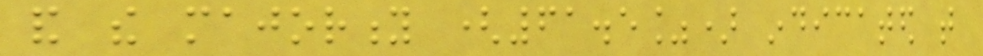and the majority (61.5%) indicated that
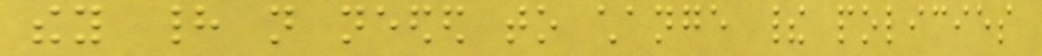they had not needed to change their policies
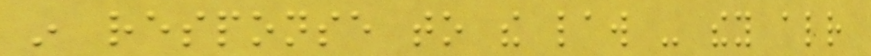in response to the law - they already
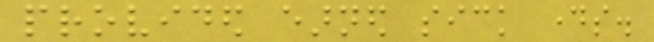provided earned sick days.
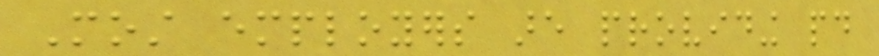Most employers are providing paid
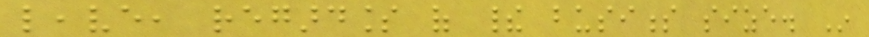leave, regardless of their business size. In
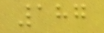187
